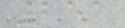251
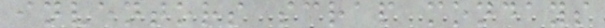inventors scrap mondays
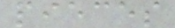pieces
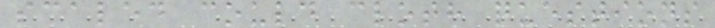scaled could cloth questions
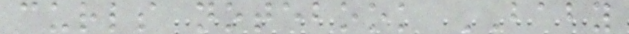curls notebook BABY
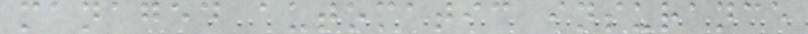managed automatic insurance
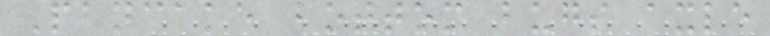Pancake bottom bugs axle
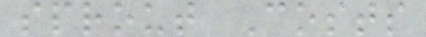sprout Costs
